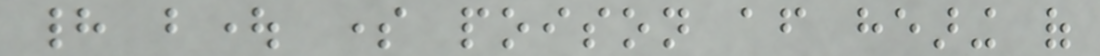had bought some poison after hearing of
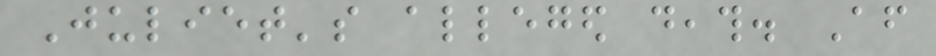Juliet's alleged death. After
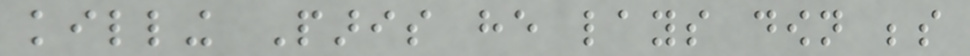killing Paris he lays down beside
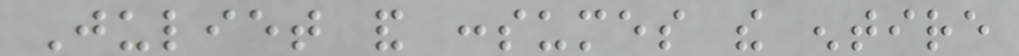Juliet and consumes the entire
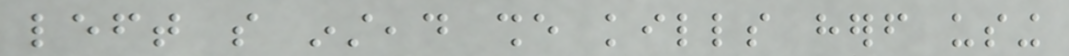left so instead she kills herself using
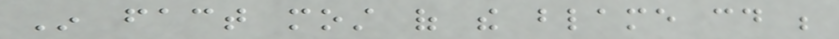In fact most of the blame could be
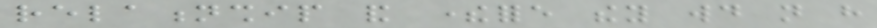relationship and therefore they would not have
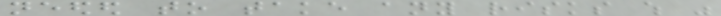needed to take any risks which was
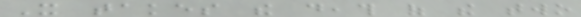It takes the death of the two
